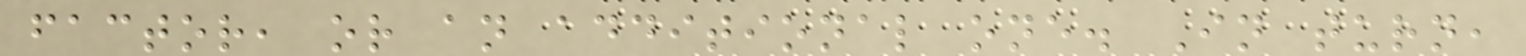factor, or an additional one. In turn,
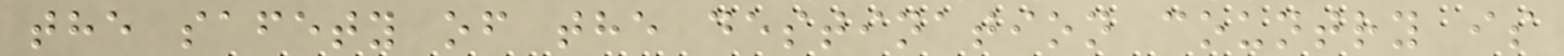the safety of the destination country is
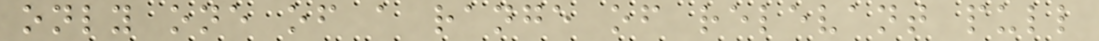only one of a range of relevant pull
